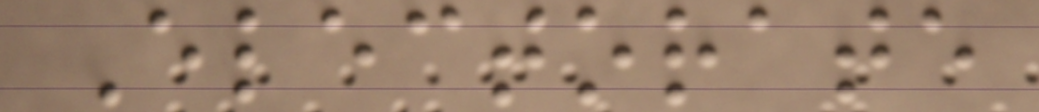Electorate
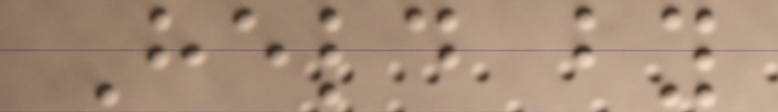Held by
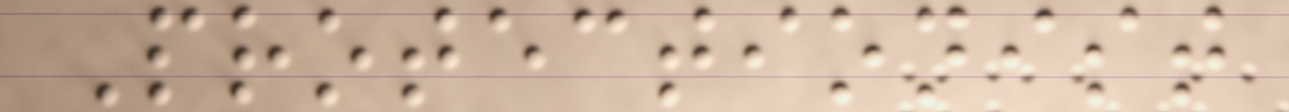Protectionist
